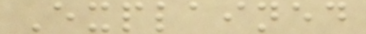Explained
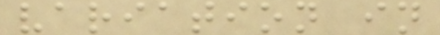variation in
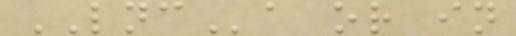LNCa or in
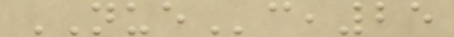NUEc,25
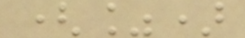(%)
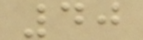40
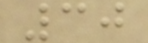30
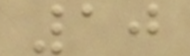10
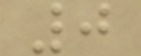0
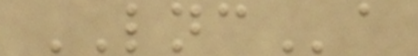LNCa
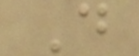D
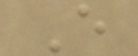E
